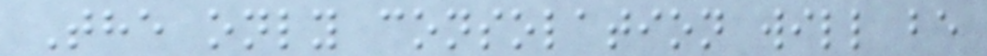The only consolation will be
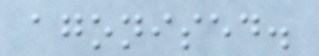agonised.
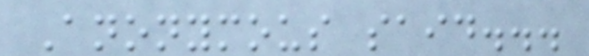Anonymous said...
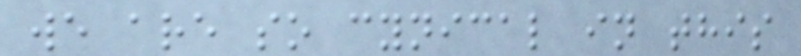we are so cynical in this
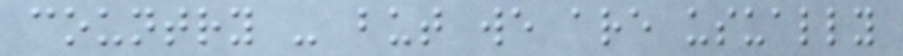country - but we are usually
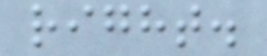right.
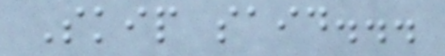Skip said...
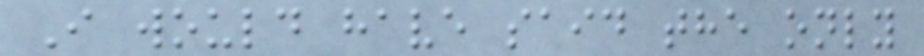I would have said the only
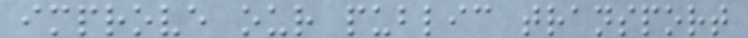improve our public transport
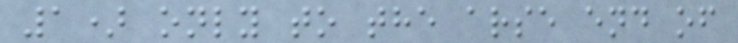1) only to the arse end of
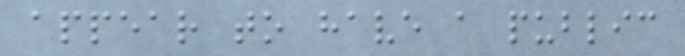appear to have a public
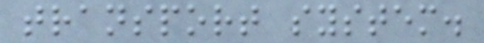transport system.
